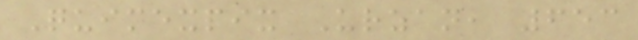Quimexpix Urzan, 653
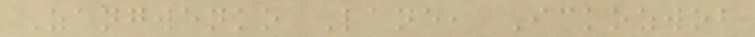Zangwenko Lane, Ickozwob
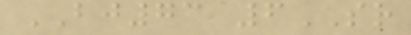BJ73 6SR
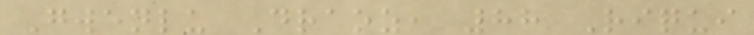Gwenlu Draoz, 88 Riqui
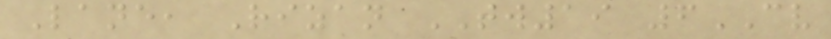Lane, Rizan TW19 6CV
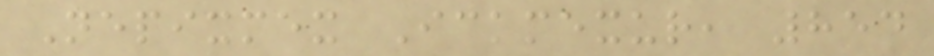Nepixmex Ickmexur, 854
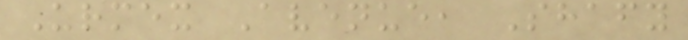Urmex Avenue, Shafy
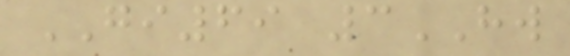GI69 3HW
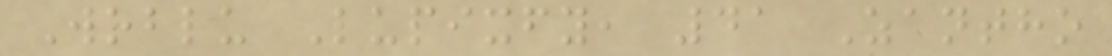Woblu Lupixfy, 41 Zantho
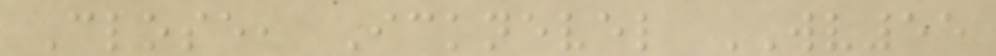Close, Icknevel WV55
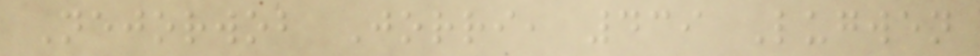Nejorwob Jorri, 439 Lugwen
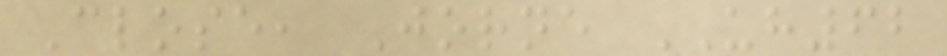Close, Jorne UH62
